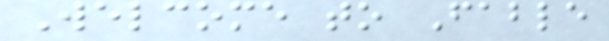Welcome to Fable
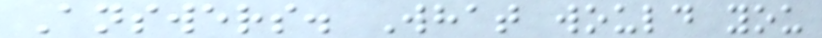Answers. What would you
